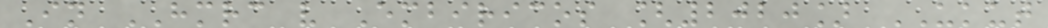In HMRC v Embiricos [2020] UKUT
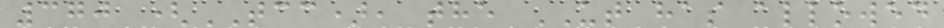370 (TCC), the UT has allowed
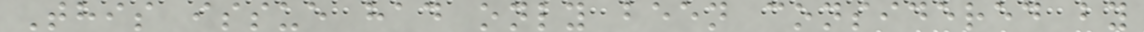This issue had only been considered by
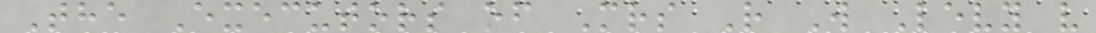The Executors of Mrs R W Levy v
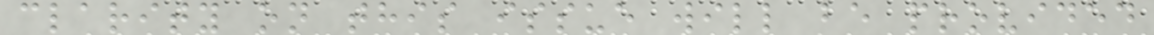clarity on this issue will be provided
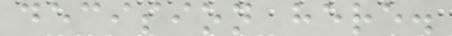decision here.
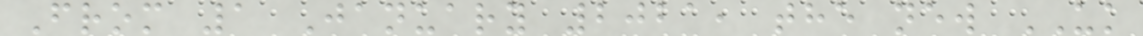From 1 January 2021, the new UK
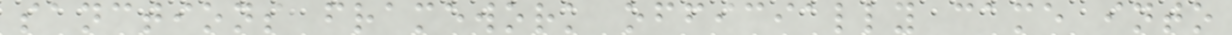sanctions framework officially came into
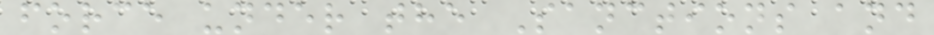force under the Sanctions and
